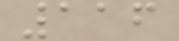116
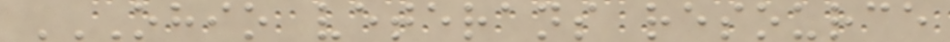OHIO VETERANS RESOURCE
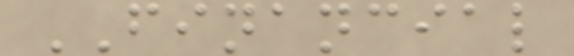FINANCIAL
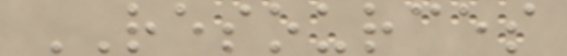RESOURCES
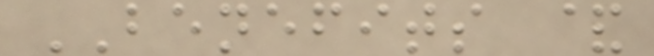BENEFITS &
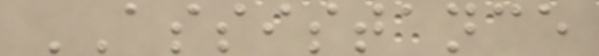ASSISTANCE
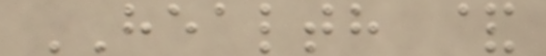HEALTH &
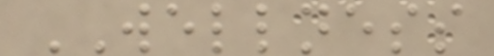WELLNESS
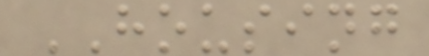HOUSING
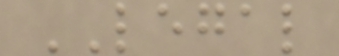LEGAL
